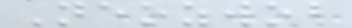Neozwob
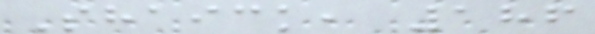Shaick, 186
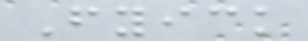Fyick
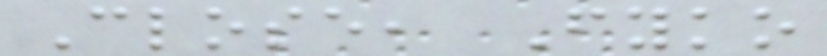Close, Fyko
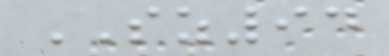SZ94
